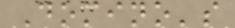Domino's
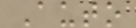Auto
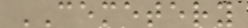CEMETERY
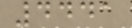4441
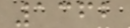1362
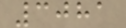3081
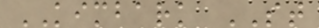KIMBARK ST
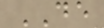DE
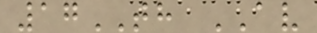17TH AV
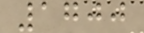1700
